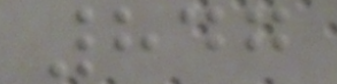847
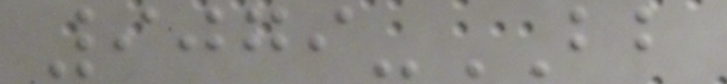9079-BB
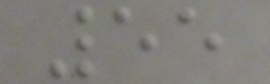55
